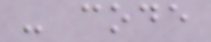- code
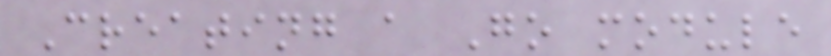Creating a Go module
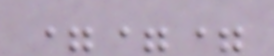===
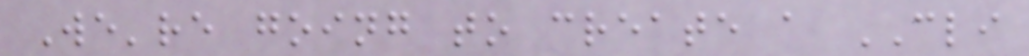We're going to create a CLI
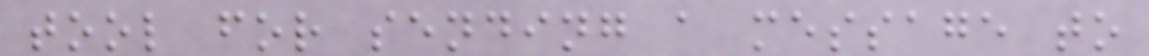tool for sending a message to
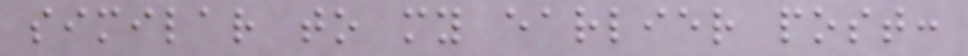similar to my earlier post:
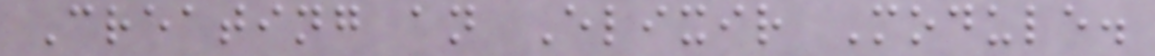Creating an Elixir Module.
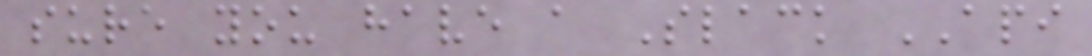sure you have a Slack API
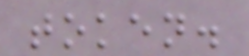token.
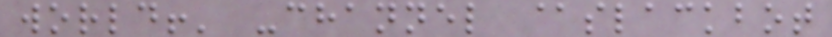world!' -channel @slackbot
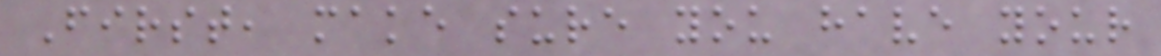First, make sure you have your
